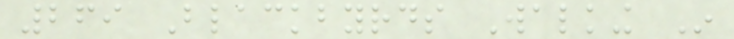269 Blackbyrds Walking In
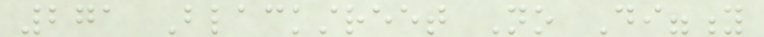271 Blackstreet No Diggity
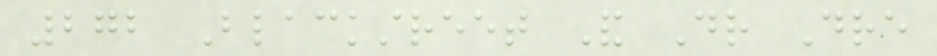272 Blackstreet And Dr Dre
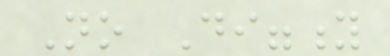No Diggity
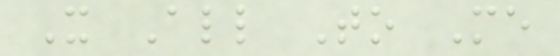It All To Me
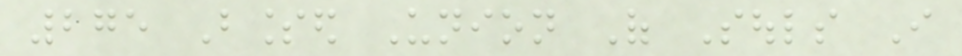275 Blessed Union Of Souls I
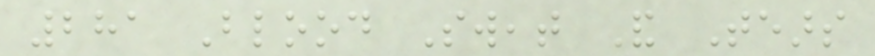281 Blood Sweat And Tears
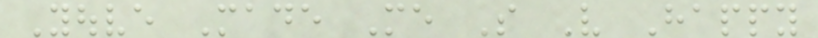Youve Made Me So Very Happy
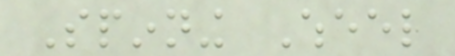Spinning Wheel
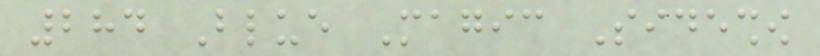284 Blue Magic Sideshow
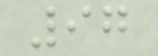97
